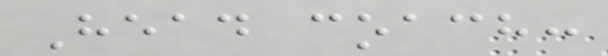Head coach:
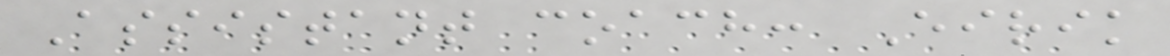Assistant coach: Eirik
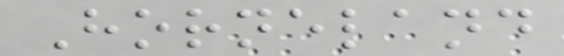Horneland
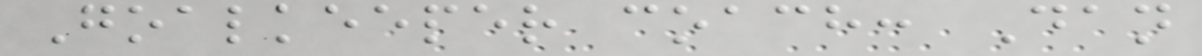Goalkeeper coach: Dan
